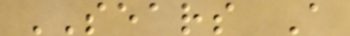SEARS A
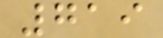719
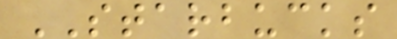STARBUCKS
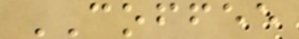COFFEE
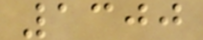1300
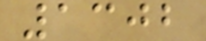1302
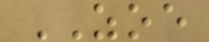ZOE
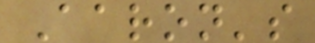Aaron's
